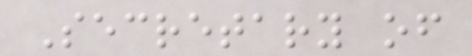Secretary of
